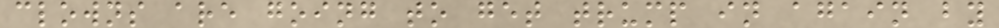clowns are going to get trump in again by
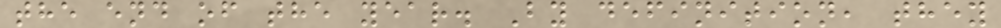the end of the year. By definition, they
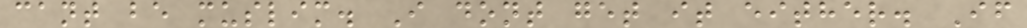cant be muslim. I dont get it either. If
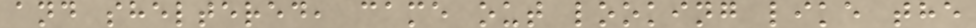and sheltered, came out looking like the
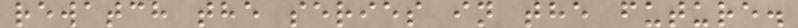rewatch the series in the future.
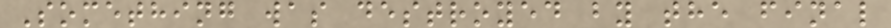Something was destroyed by the final
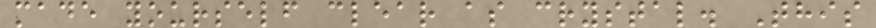made yourself clear as crystal. This
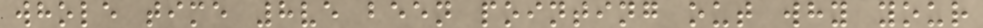whole time 8ve been pointing out why your
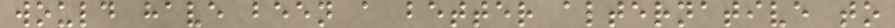would have been a better alternative to
